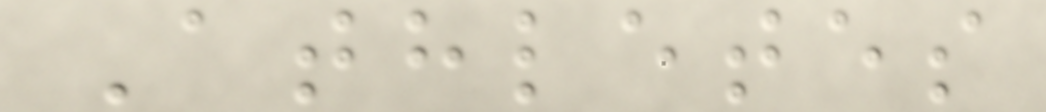Athletes
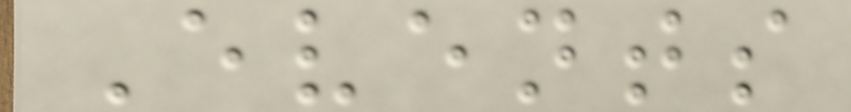Events
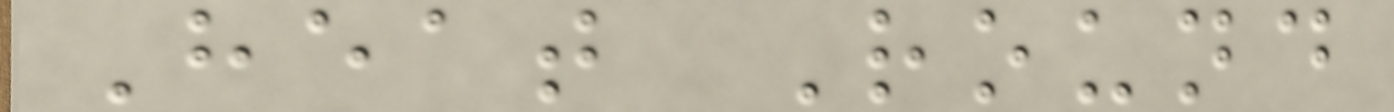Heat Round
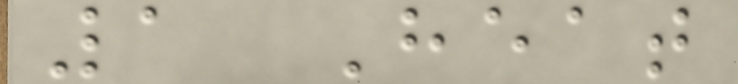1 Heat
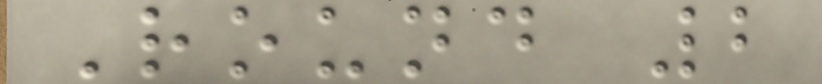Round 2
